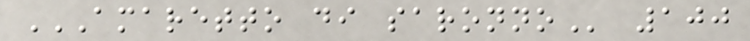AMARETTO DI SARONNO 100
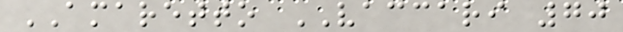AMARETTO VACCARI 70
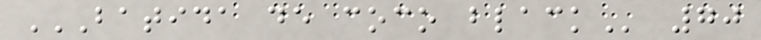BATIDA DE COCO BLACK 70
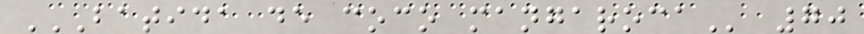BATIDA DE COCO MANGAROCA 70
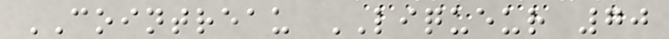COINTREAU LIQUEUR 70
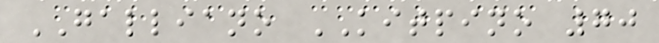GALLIANO KITPINO 70
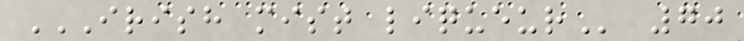IRISH MIST LIQUEUR 70
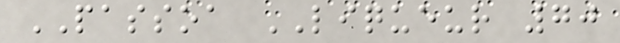PASSOA LIQUEUR 70
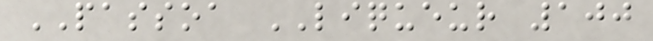PASSOA LIQUEUR 100
